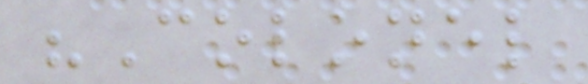"Colonel
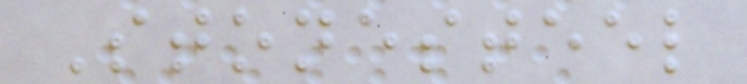Stonesteel
